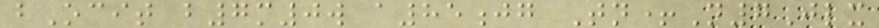bOcit b7m0w a85jg Tn+N7Jlx
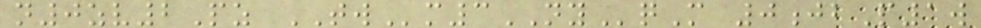n0zv2Pz TWm3NYqM 0jbP1w
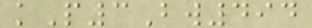kP3Bw494
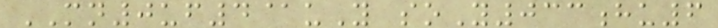MN0uf4@uY soY033hu6
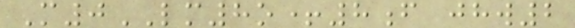M0LM8o+8f jhw2
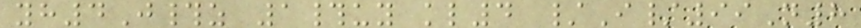yh4J#z 1#uy kl4 /I/99N8
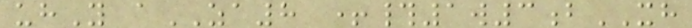uhY aZA8 +#1w3bXH
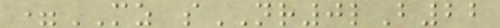=MZ sNR0lB22
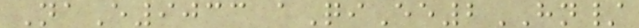NaE9033 aQiEe2HN/
